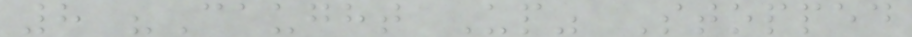8 "Caught Up" Stopped
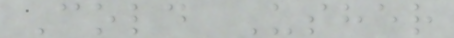Cold Usher
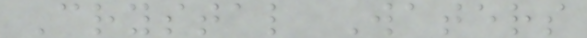Crystal Waters
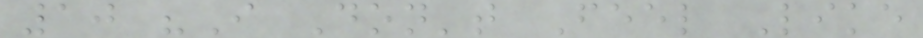10 "I Don't Feel Like
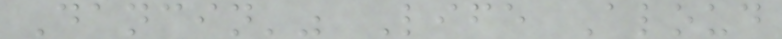Dancin'" Life Aloud
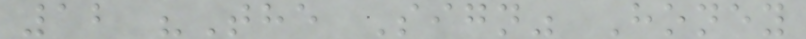12 "The Sign" Honey
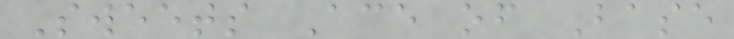Sweets Ace of Base
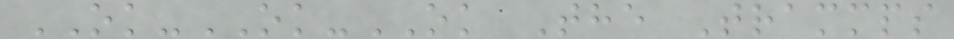OK-OK-OK The Trammps
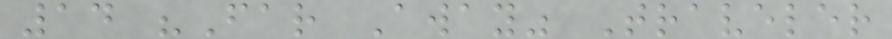14 "Far Away" Traveler
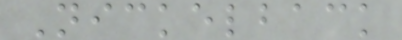Nickelback
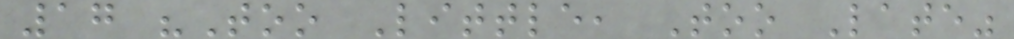17 "Too Little, Too Late"
